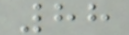88
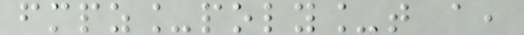fmpz_poly_t a,
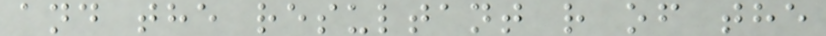and the resultant r of the
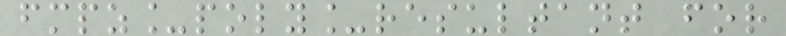fmpz_poly_resultant for
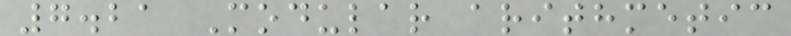7.21 Modular arithmetic
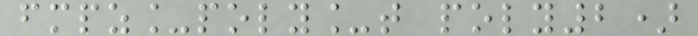fmpz_poly_t poly2)
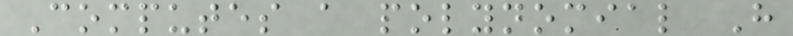Computes a polynomial H
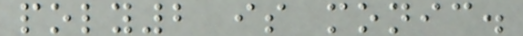poly2 is monic.
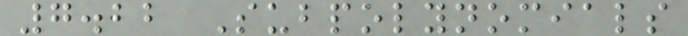7.22 Subpolynomials
